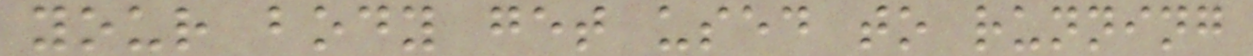your body get used to running
